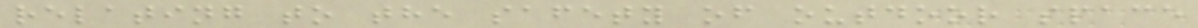relating to the safety of outdoor space
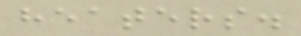heaters.
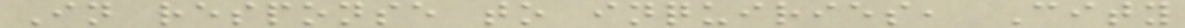In response to inquiries, City
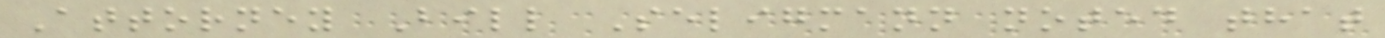Attorney Bill Seligmann noted that
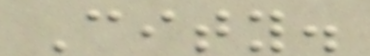City.
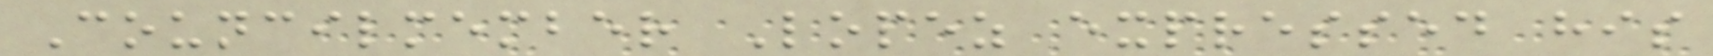Councilmember Lopez expressed his
